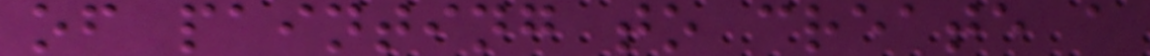of painting to create a
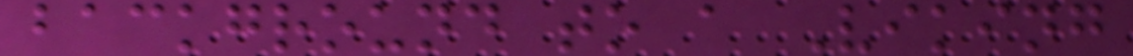background to a Viking
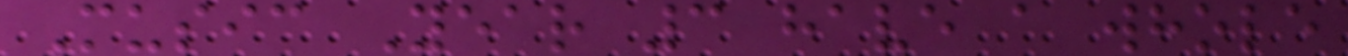Music Year 3 have a whole
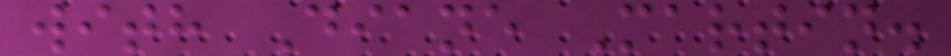with Diane Martin.
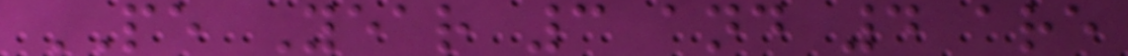PE Year 3 and 4 are
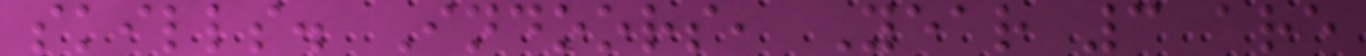skills. Indoors, Year 3 are
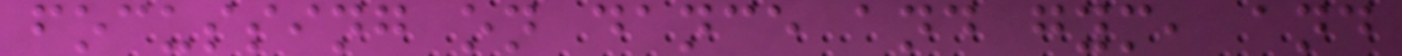focussing on dance and gym, and
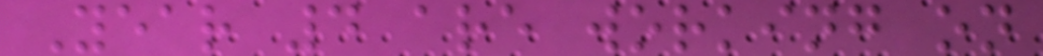Year 4 are working on
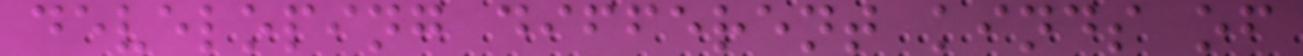developing different kinds of
